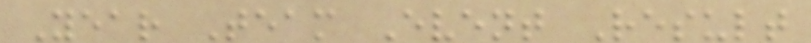Year Team Event Result
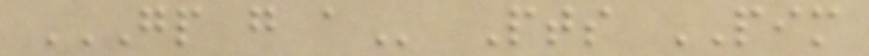GP G A Pts PIM
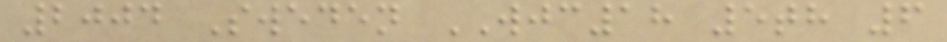2004 Sweden WJC18 5th 6
